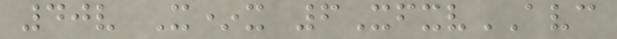40v X*x 6XfxvAVC
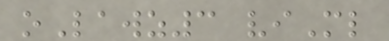oLawz3 viMl
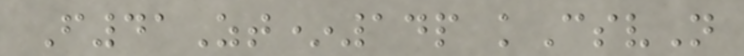F41Zt*14p kCsvN
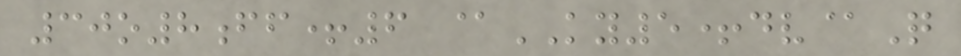30o8ff+6 @KY5+dv@Q
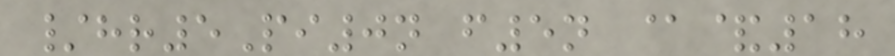/hr5Pi0n f5n @&18
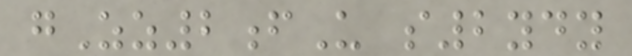gZz2fU s2ydy
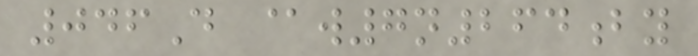046D @w7n264by
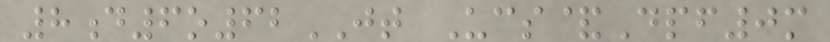8d6o62JT Ucs&Dpf0m
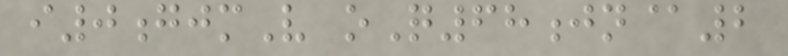i0gjmV oQ68jn@2
